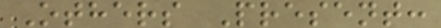Others Present:
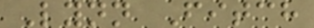Lynn Fitch
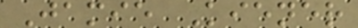Jamie Kiener
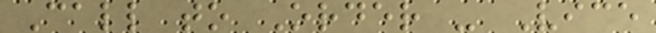Call to Order - Vice
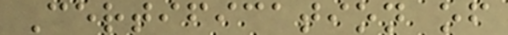Certification of
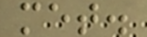met.
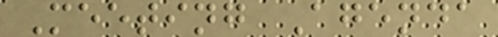Meeting Agenda
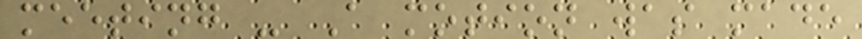meeting - A motion was made
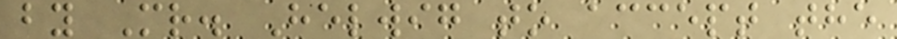by Mr. Helwig to accept the
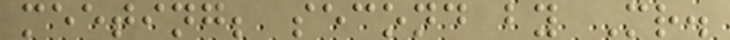meeting; second by Mr.
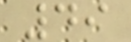49
